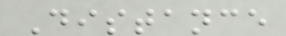Distance
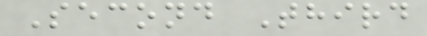Second Third
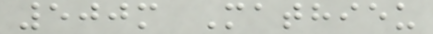500m Mathieu
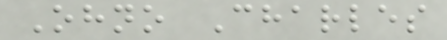Ohno Charles
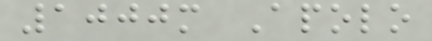1000m Apolo
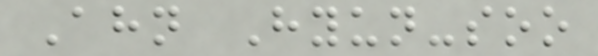Ahn Hyun-soo
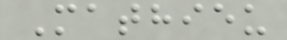Mathieu
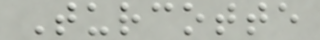Turcotte
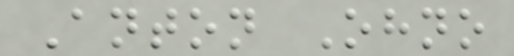Anton Ohno
